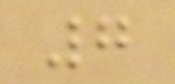7
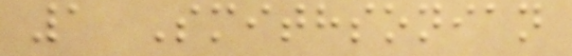1 Smithsonian
